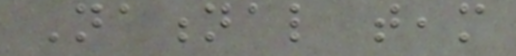National team
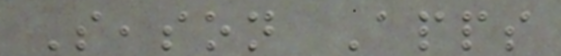Season Apps
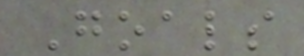Goals
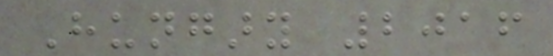Hungary 2016
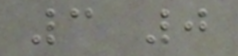3 0
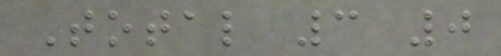Total 3 0
